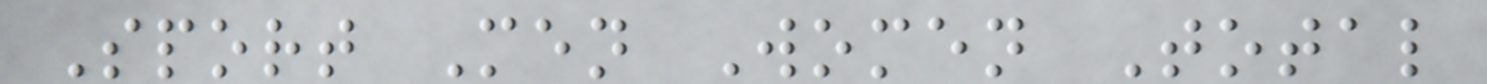Sport Men Women Total
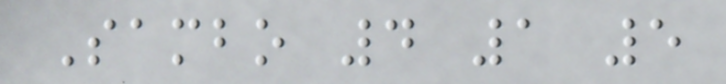Sambo 4 1 5
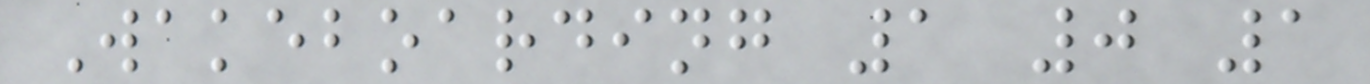Wakeboarding 1 0 1
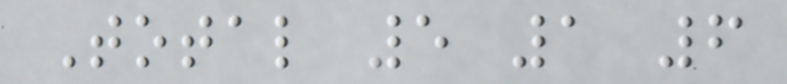Total 5 1 6
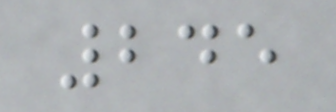245
